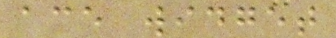ace widget
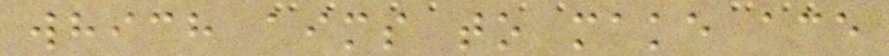which aims to make ace
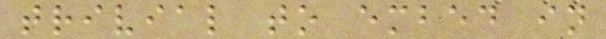trivial to embed in
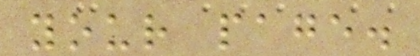your page.
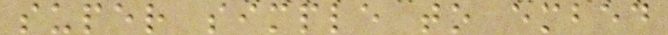super simple to embed
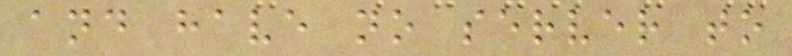and have no server to
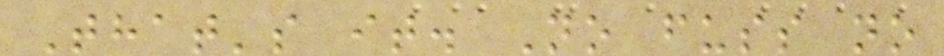That's it. No fuss no
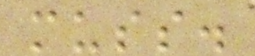muss.
